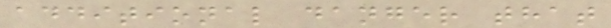additional danger that
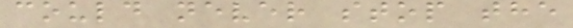could never stop the
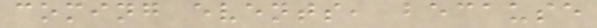coming events, because
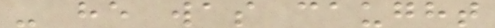- he was caught
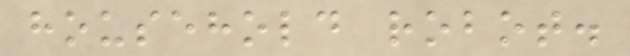household robot.
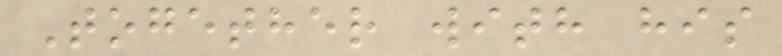Together with his
